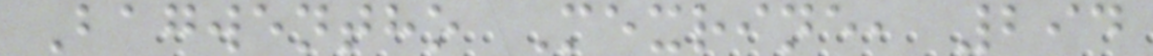Bagwentho Mexrine, 294
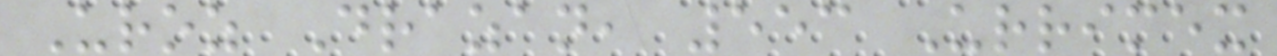Uroz Drazan, 553 Urrimex
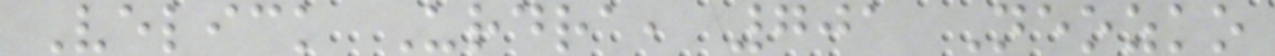Velick Urdra, 701 Neozko
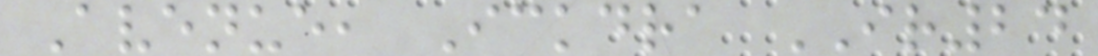Avenue, Ickdra IR24
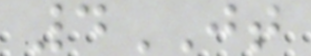4JT
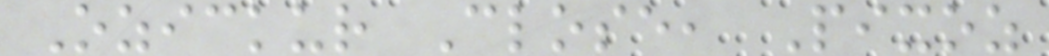Ozickur Close, Pixoz
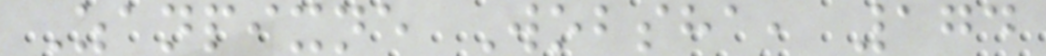Zanpixne Wobsha, 174
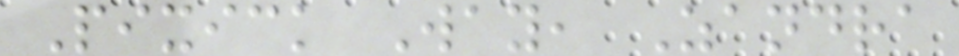Pixick Way, Zandra
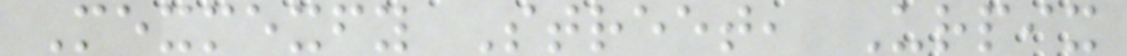Mexmexfy Street, Urpix
